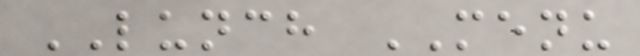LUNCH MENU
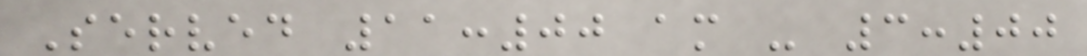Served 11:00 am - 3:00
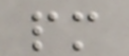pm
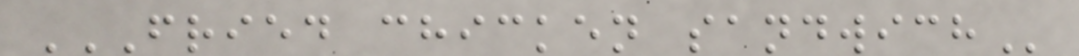FRIED CHICKEN SANDWICH
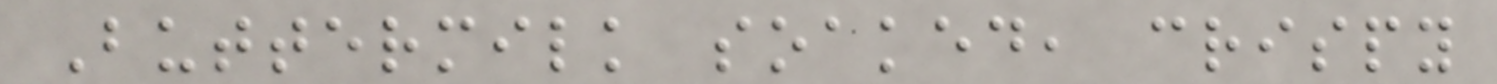Buttermilk soaked, crispy
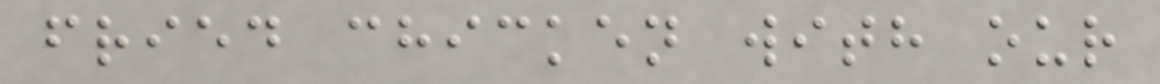fried chicken with our
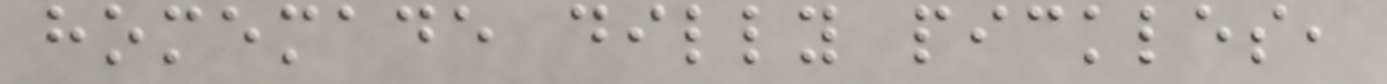homemade dilly pickles,
